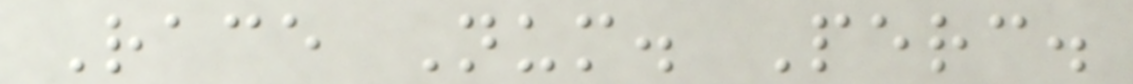Race Num. Perc.
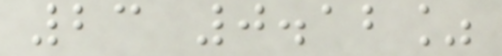23 0.12%
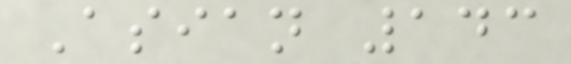Asian 143
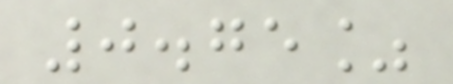0.75%
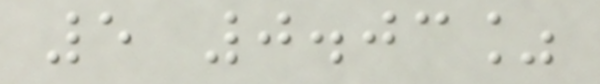5 0.03%
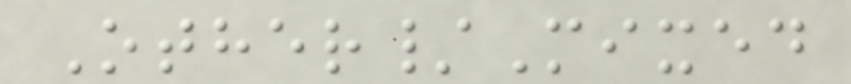Other/Mixed
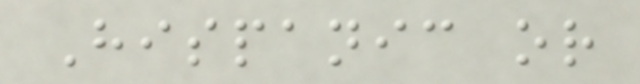Hispanic or
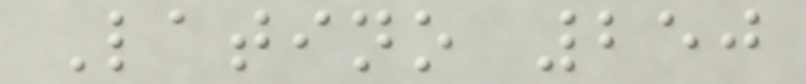Latino 250
